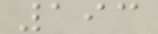193
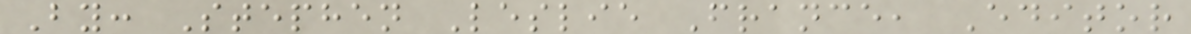By: Stephen Leslie France, Editor
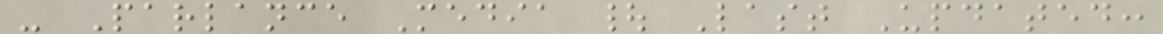- Parlance Media | Last Updated:
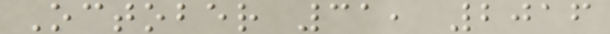October 31, 2016
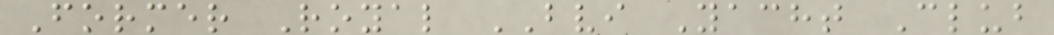Former Royal BVI Yacht Club
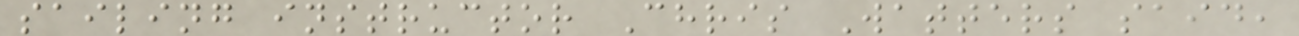sailing instructor Chris Watters said,
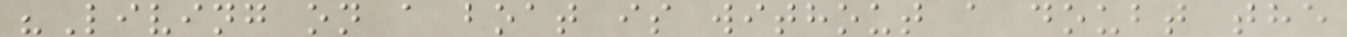"Living on a boat is without a doubt the
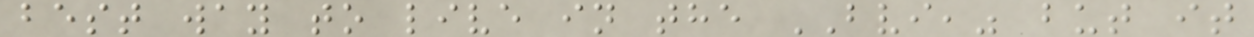best way to live in the BVI," but it
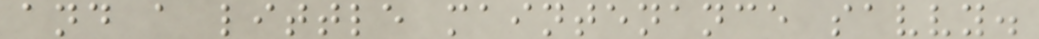and a little maintenance savvy.
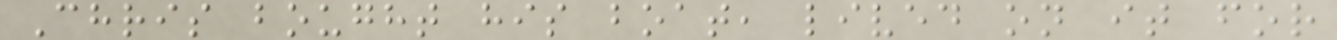Chris bought his boat, lived on it for
